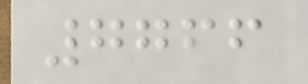7766
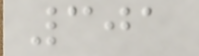301
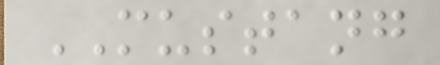MUSTANG
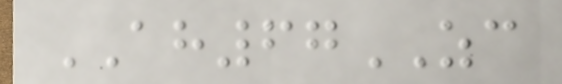AH67ZC
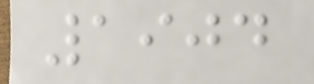1904
